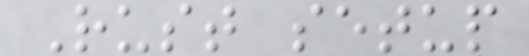Rust setup
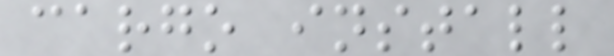cargo install
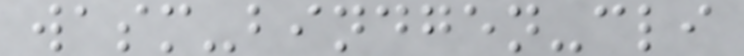wasm-bindgen-cli
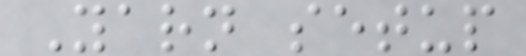Yarn setup
